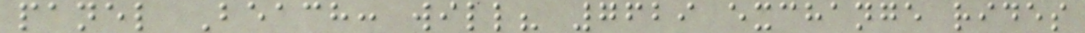panel Beach: will? 7629 exchange rides
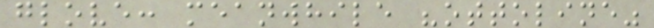glove: meanwhile "ottoline"
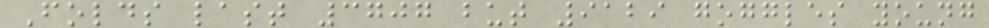Folds last 3707 but 9129 goggles young
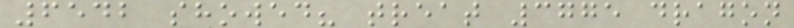6542 showed? treat 3775 dragon
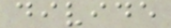divide
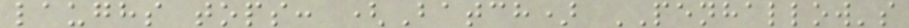laughs tops: (Batch) PENHALLOW's
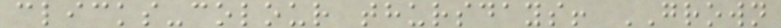clicks-colour thursdays! GROWN
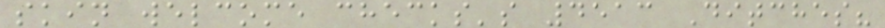skin welcome checks's 4513 Ditches?
